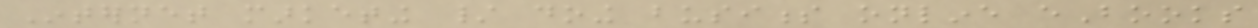Internet marketing / doing business online eBooks
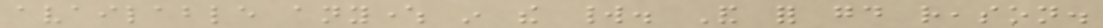available anywhere in the world. And for good reason.
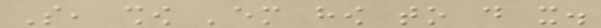So, show 'em how to do it.
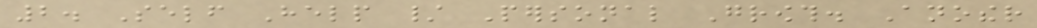2. Self Help / Personal Growth. Another
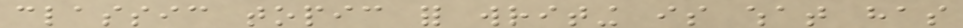classic topic for writing is what has
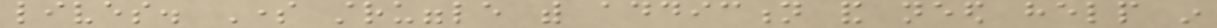lives. Some struggle with addiction and need help in
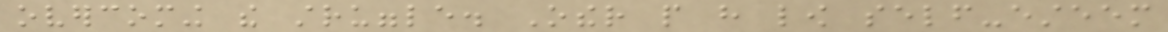overcoming the struggle. Other people have low self-esteem
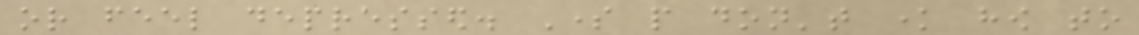or feel depressed. Some people don't know how to
